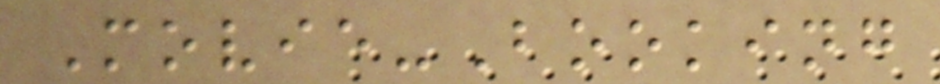Movie-Booking
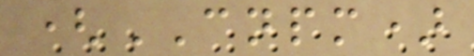(CNPM)
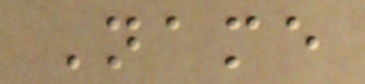Name
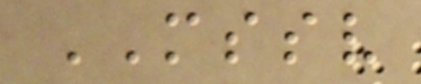MSSV
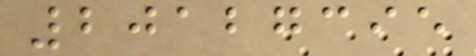20127395
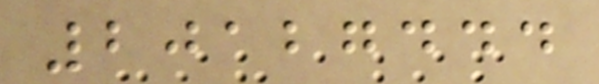20127444
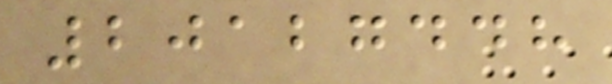20127448
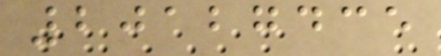20127435
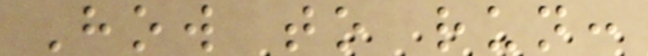How to run:
